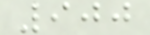900
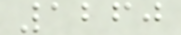1260
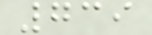739
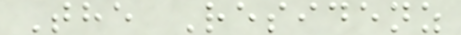The Residenz
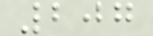207
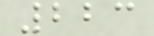223
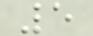5
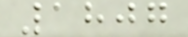1807
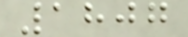1807
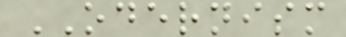ODERNISM
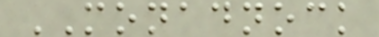MONADNOCK
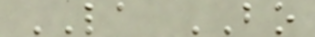LA BO
